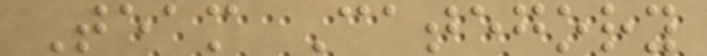Team Category
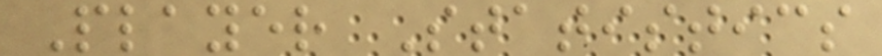Player Statistics
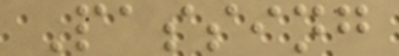Passing
